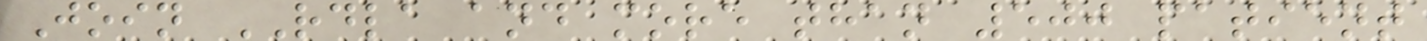Join RDLA and more than 500 patient
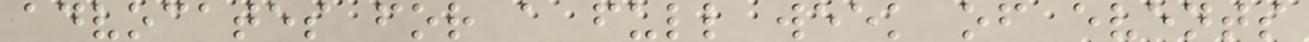advocates for a full week of events
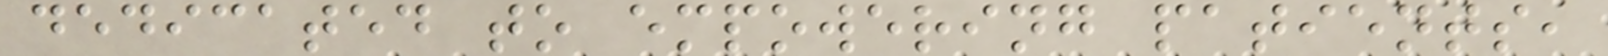dedicated to empowering patients,
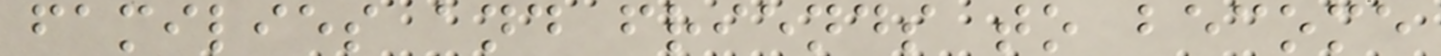families and friends to become
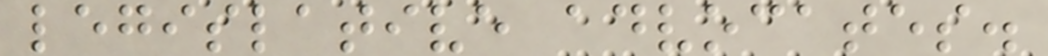legislative advocates.
